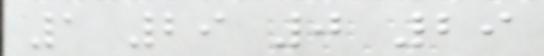1 29 0 29
